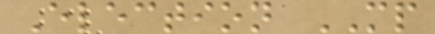Election MP
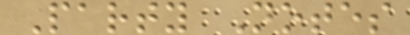Party Notes
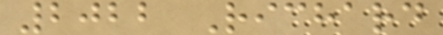2022 Richard
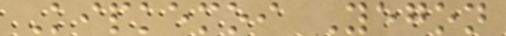Kipkemoi Yegon
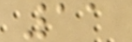11
